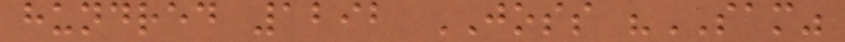hundred 1292 JOSS "SAM"
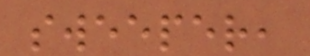sweeper,
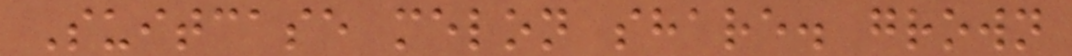Suitcase melon share. grown
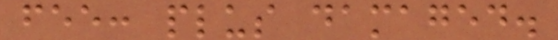fee: plus damaged.
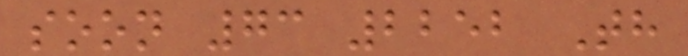soon 73 2252 Th
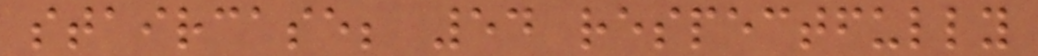staircase; 54 respectfully
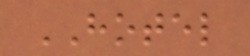HOTEL
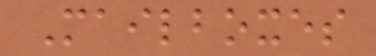Mailboxes
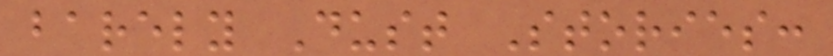barely Dust Stories:
